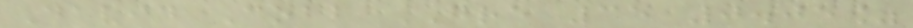David Cobb GRE 35 0.05%
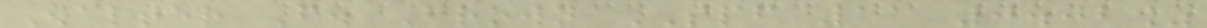Walter F. Brown SPF 11 0.02%
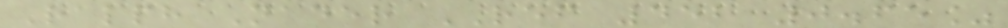Ralph Nader REF 452 0.65%
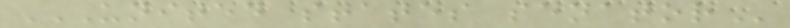UNITED STATES SENATOR
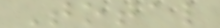Total
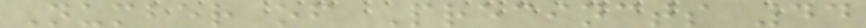Number of Precincts 44
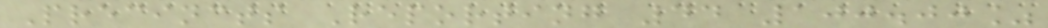Precincts Reporting 44 100.00%
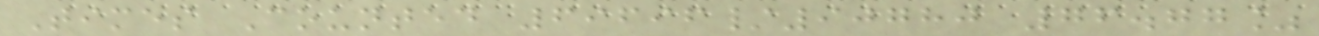Times Counted 69696/90780 76.77%
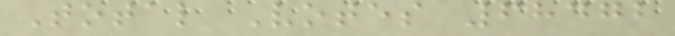Total Votes 68472
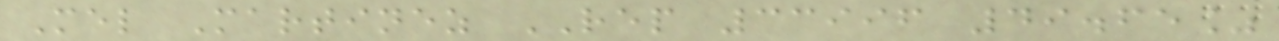Mel Martinez REP 33996 49.65%
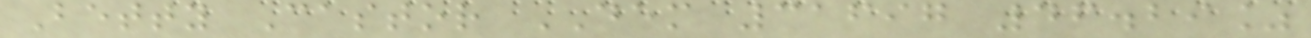Betty Castor DEM 31697 46.29%
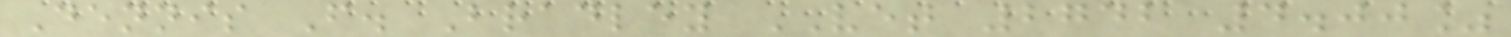Dennis F. Bradley VET 2742 4.00%
